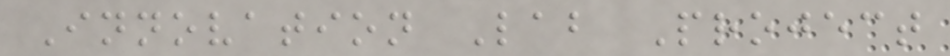Innovation Lab Project
